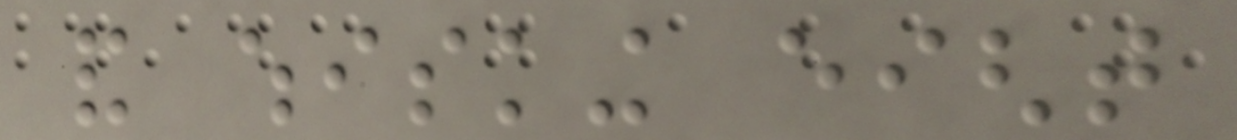and whisking eight
